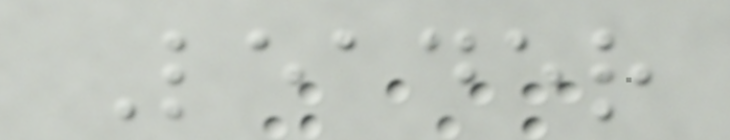Leader
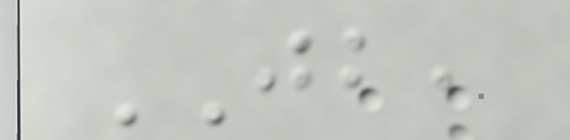JB,
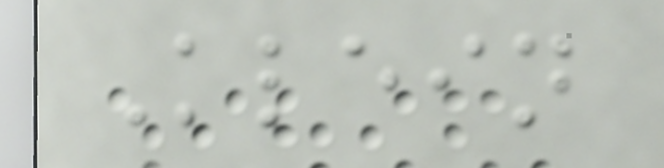Klein
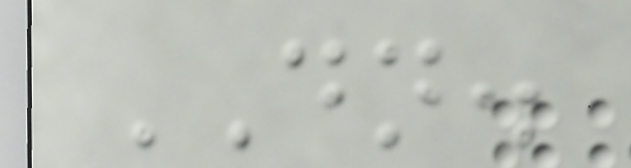DN.
